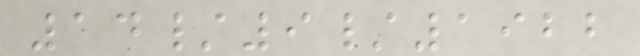14/9/1922
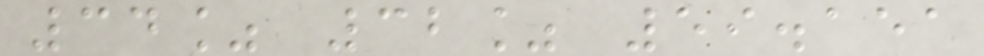34% 32% 59.151
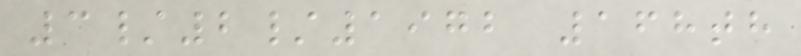3/2/1972 168th
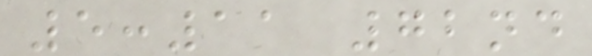5:11 72nd
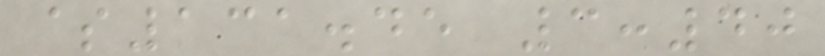$131.45 3:40
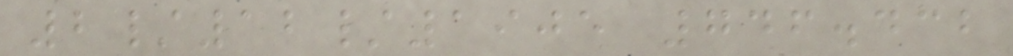2/12/1905 746.432
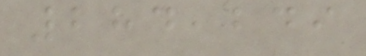284,249
